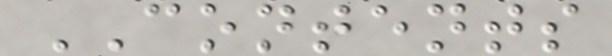CONTENTS
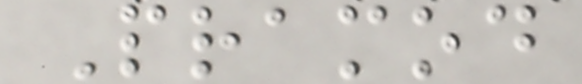Pramod
